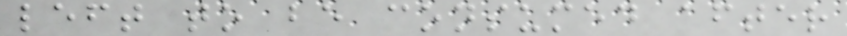left to be consumed after
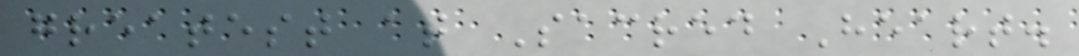greatest at Sacred Heart.
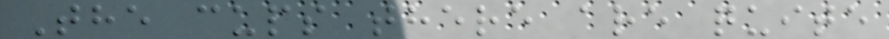The cups there are quite
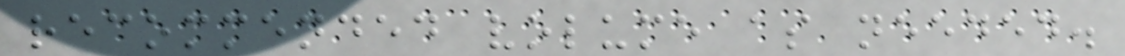recommended volume as needed.
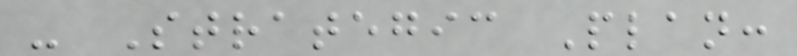- Strategic Plan:
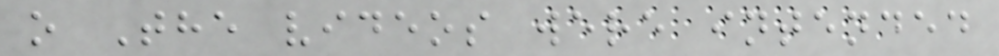o The videos were intended
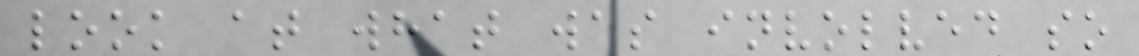look at what was involved so
